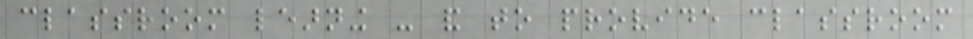classroom learning - and to provide classroom
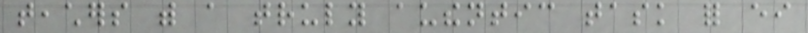teachers with a truly authentic task for either
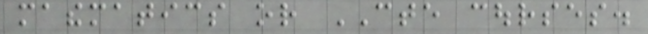mathematics or CTE courses.
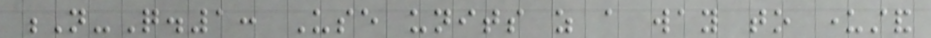N-Q.1: Use units as a way to understand
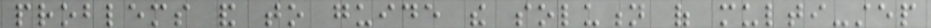problems and to guide the solution of multi-step
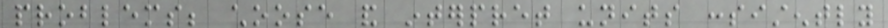problems; choose and interpret units consistently
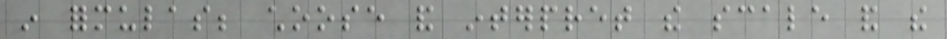in formulas; choose and interpret the scale and the
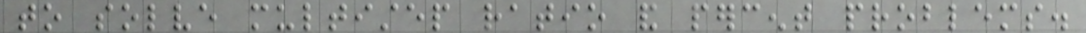to solve multistep ratio and percent problems.
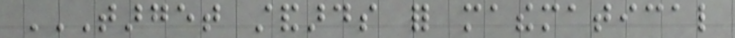TARGET STANDARDS FOR MATHEMATICAL
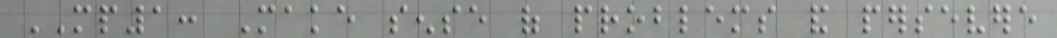MP1: Make sense of problems and persevere
